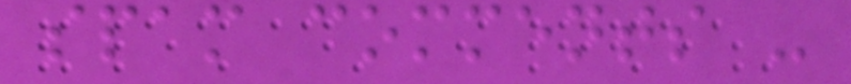spam comments -
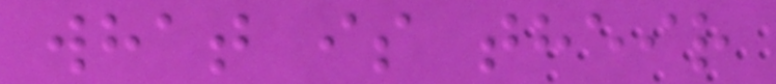what is their
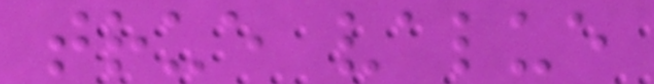true value
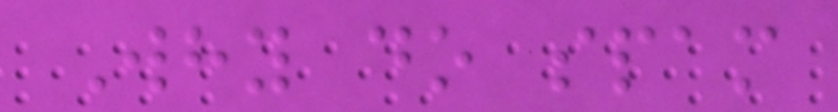Why do spam
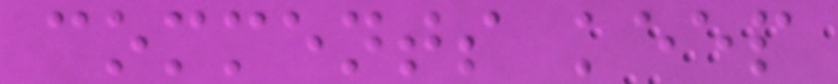comments keep
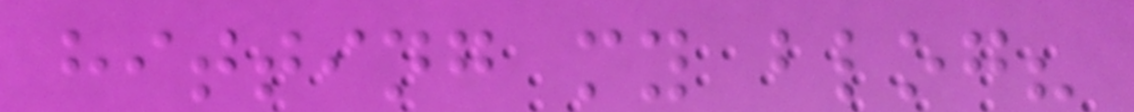hitting my blog?
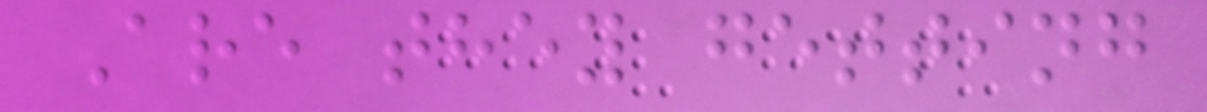Are they getting
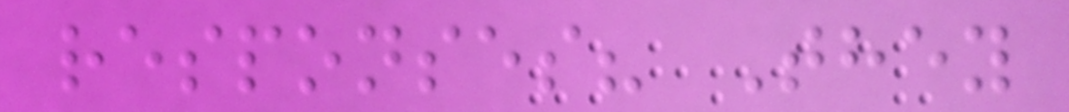responses? They
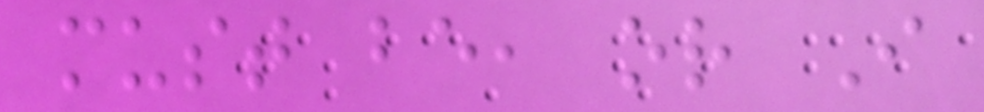must be, or I
